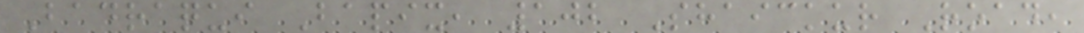Badraqui Bapix, 102 Shaickur Road,
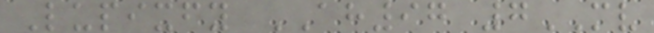Lupixfy AH97 7MV
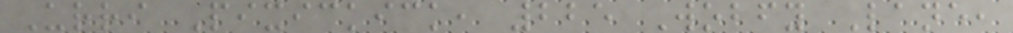Urri Pixickick, 225 Wobfy Lane,
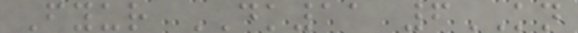Fyur DK11 6KN
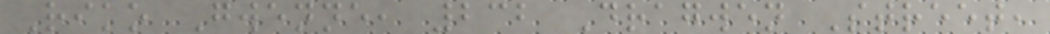Riko Gwenne, 232 Dragwen Street,
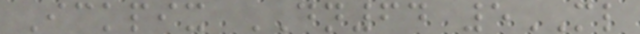Ickpix DN64 5ML
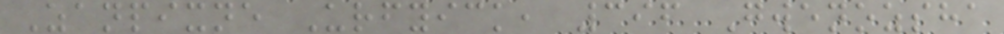Zanpixne Urfyick, 396 Gwenozsha
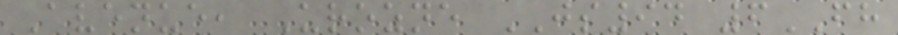Avenue, Urozne JS94 6FH
